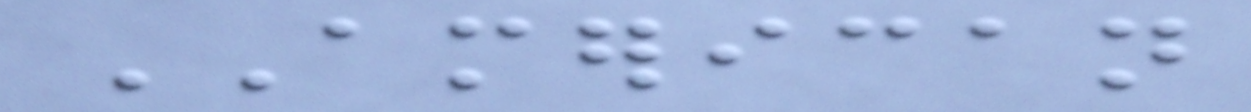AMERICAN
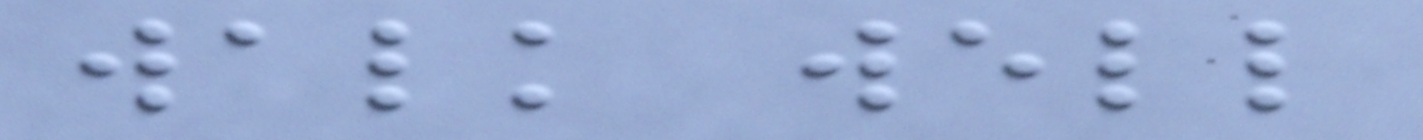walk well
